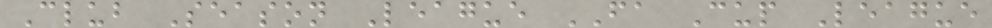Club Season League FA Cup League
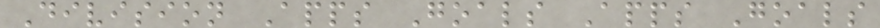Division Apps Goals Apps Goals
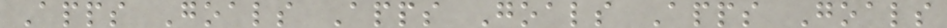Apps Goals Apps Goals Apps Goals
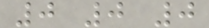0 0 0
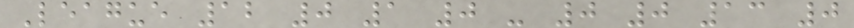League 12 0 1 0 - 0 0 13 0
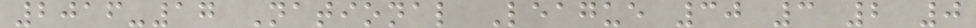2016-17 National League 30 3 2 0
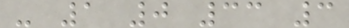- 1 0 33 3
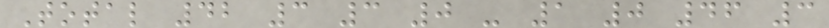Total 42 3 3 0 - 1 0 46 3
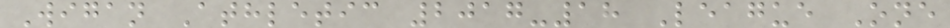Wigan Athletic 2017-18 League One
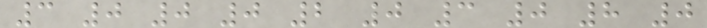3 0 0 0 2 0 3 0 8 0
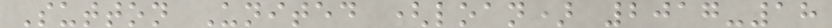Sutton United (loan) 2017-18
